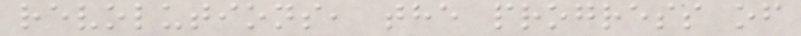revolutions, the progress of
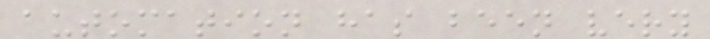automation has been very
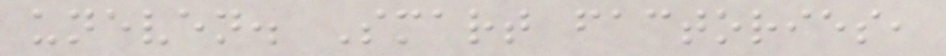uneven. Smart factories,
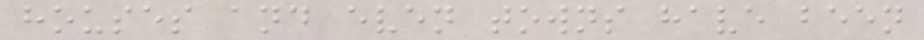houses and even towns have been
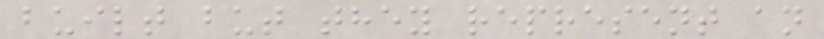built but they represent an
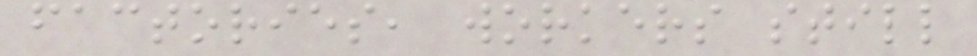factories, workers still
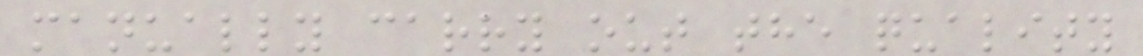manually carry out the quality
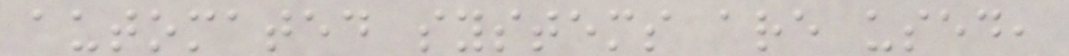automated systems are used,
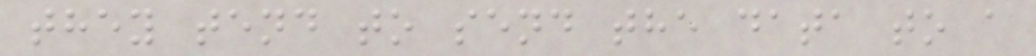they tend to send the data to a
